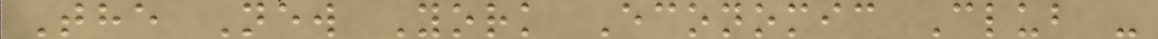The New York Economic Club -
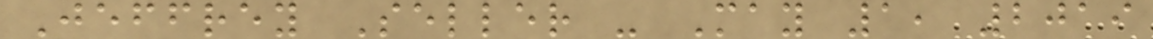Jeffrey Seller - May 1, 2019
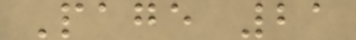Page 21
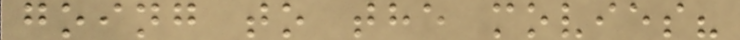going to the movies?
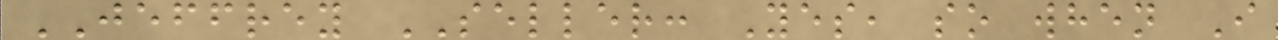JEFFREY SELLER: Yes, so when I
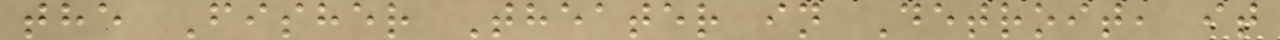the Fisher Theater in Detroit, it
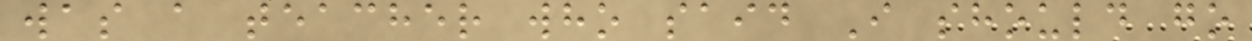was a teacher who said I should go
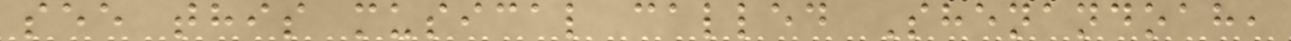see this musical called Shenandoah,
